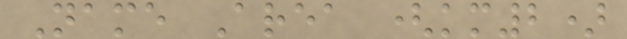Name Area (km2)
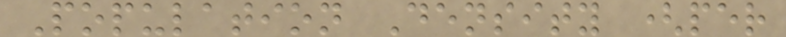Population Density (per
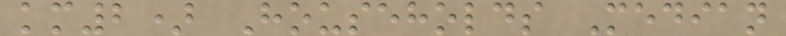km2) Households Median
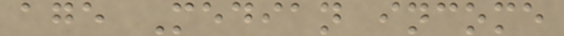age Median income
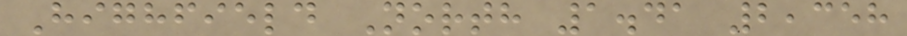Highfield North 1.41 2,358
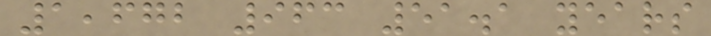1,672 963 51.1 years
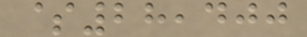$28,400
